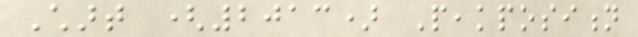Chart (2013) Peakposition
